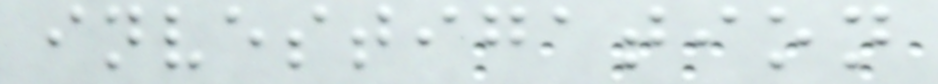investigation
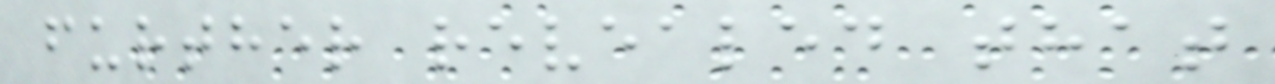further revealed that
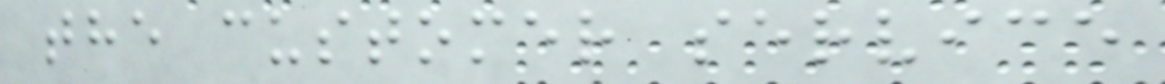the customer service
